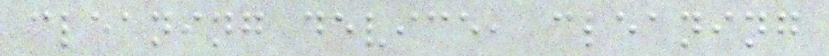cleaning device, cleaning
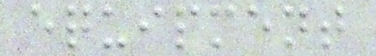equipment
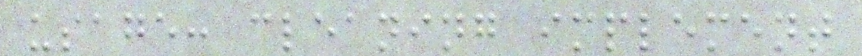usage: cleaning implement
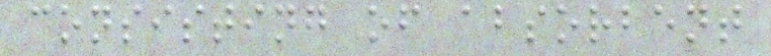consisting of absorbent
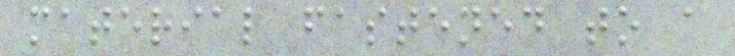material fastened to a
